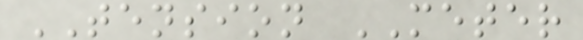TENSION METER
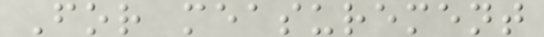For measurement
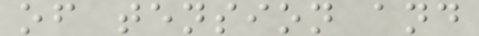of tension and
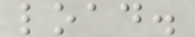load.
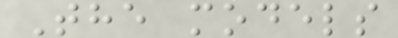The models
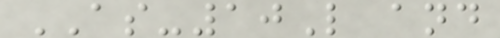AS-10L and
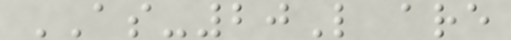AS-20L are
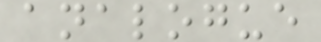analogue
